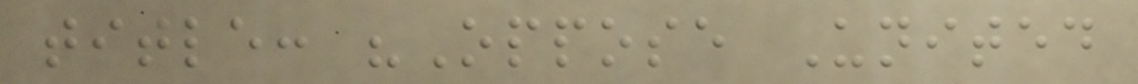title: "Oppose United
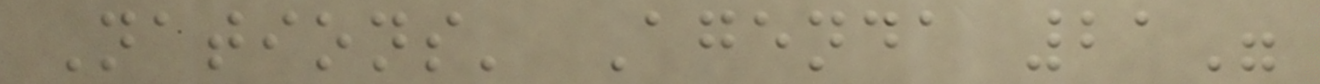Nations' Agenda 21"
